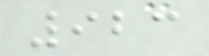923
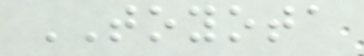TOYOTA
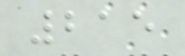215
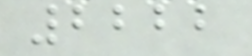2222
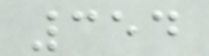354
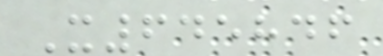X645846
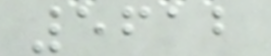5612
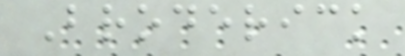Broderick
